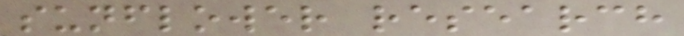sunflower research
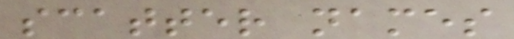scatter names
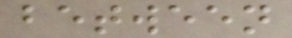between
